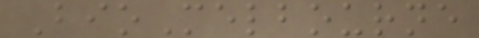BioMelbourne
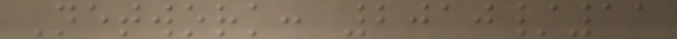Network: 2010/11
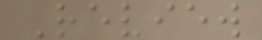Review
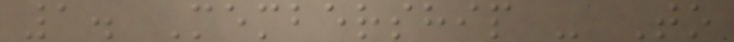1. Membership - To
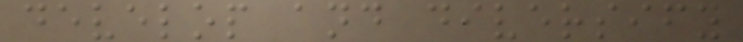develop and diversify
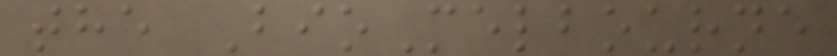the BioMelbourne
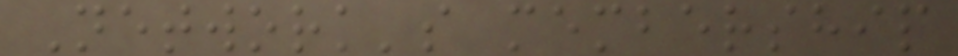Network's membership
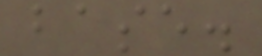base.
